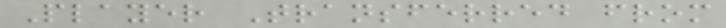Player Transferred from
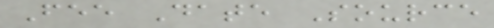Fee Date Source
